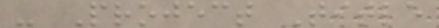- Project Title
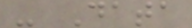- Data
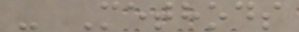- Methods
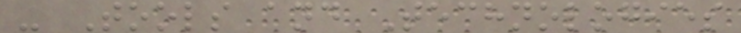- Tools and Technologies
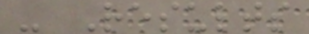- Results
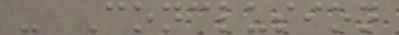- Conclusion
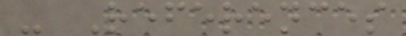- References
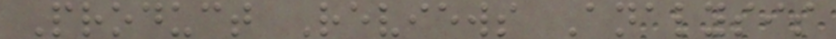Product Reviews Analysis
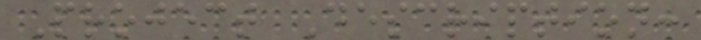Project Description:
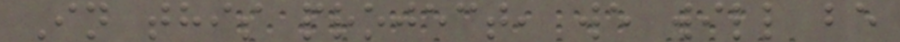In this project, we will be
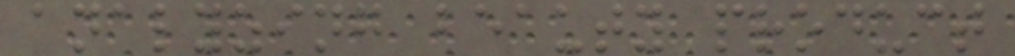analyzing beauty product
